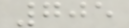705
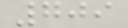709
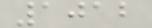1012
